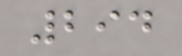294
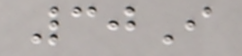30I
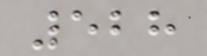528
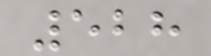528
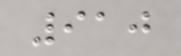910
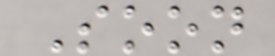Soon
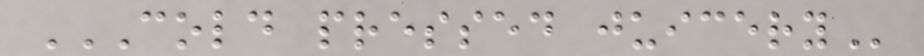COLD PRESSED JUICERY
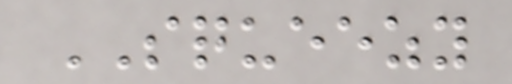SQUEEZY
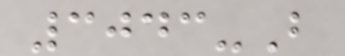3043-B
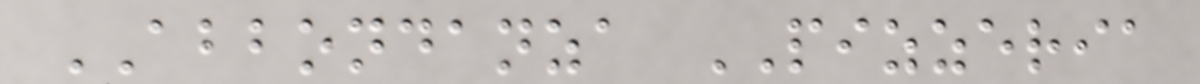ABBONDANZA PIZZERIA
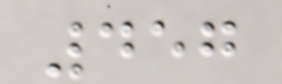457
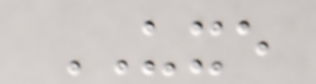UXE
